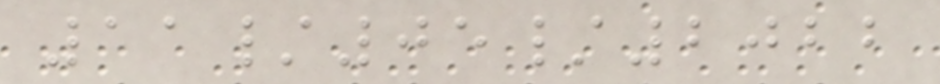11/05/2022
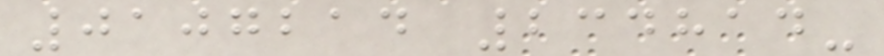0107214 234814-
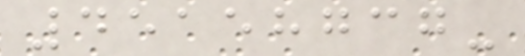45158737-
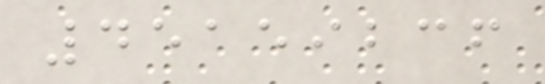45159236
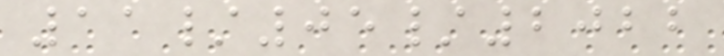11/05/2022
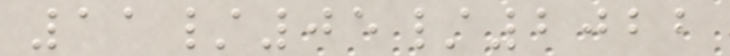11/05/2022
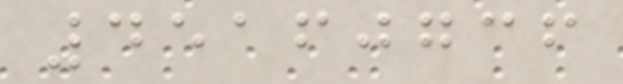45160736
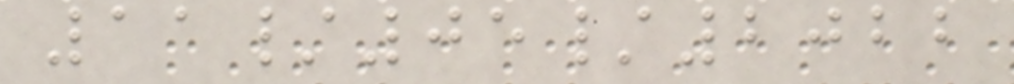11/05/2022
